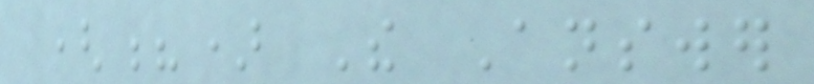(?) The Answer
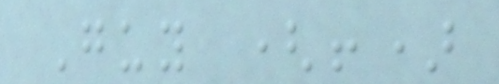Guy (!)
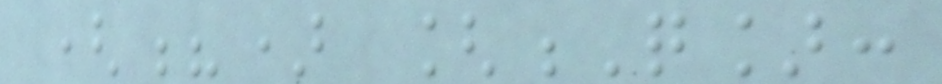(?) [Q]:
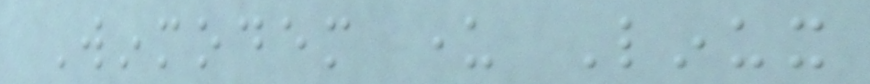Winmodem under Linux
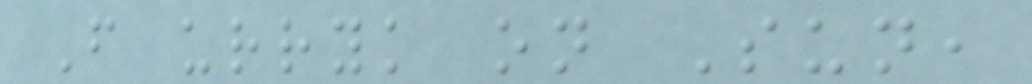From urryk on Sun,
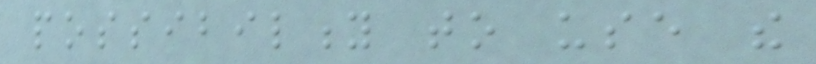possibility to use the
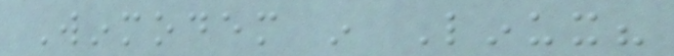Winmodem in Linux?
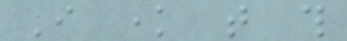I know that this
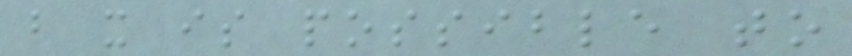but it is possible to
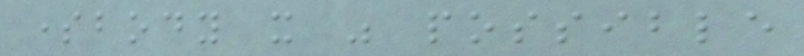somebody it was possible
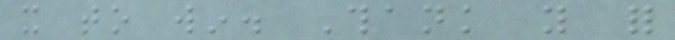it to win. Thank you for
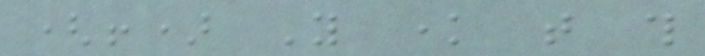(!) You know that this
